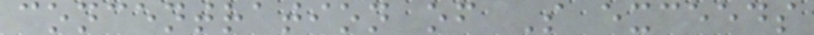concentration of S exceeds
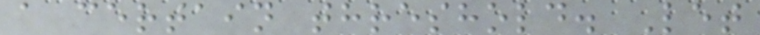a certain threshold. Let
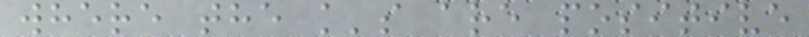where the k's are positive
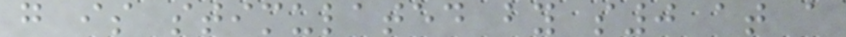g is stimulated by s0 at a
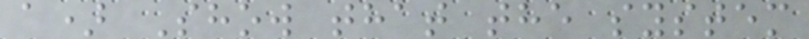a) Show that the system
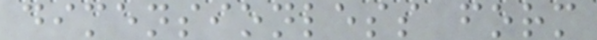dimensionless form
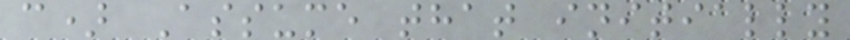c) Assume that initially
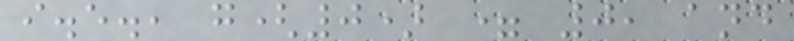i.e., g(0) = 0, and
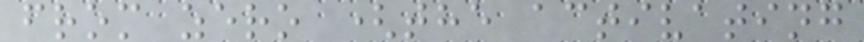from zero (the activating
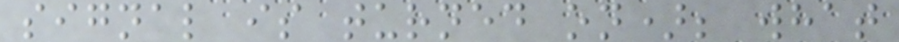signal is turned on); what
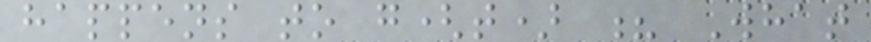happens to g(t) ? What
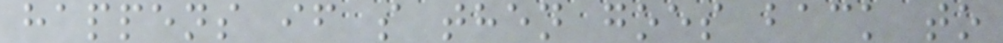happens if s then goes back to
